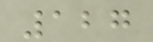127
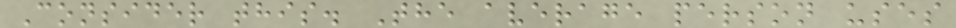Consider this. The average person uses
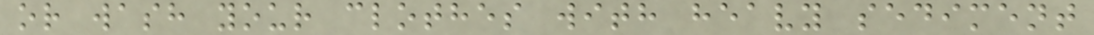or wash your clothes with heavy sediment
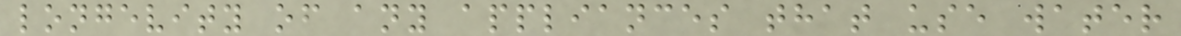longevity of any appliances that use water
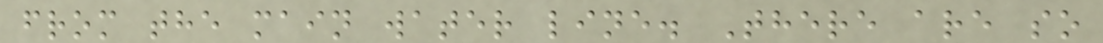from the main water line. There are so
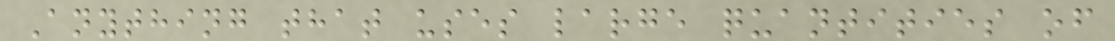Anything that uses large quantities of
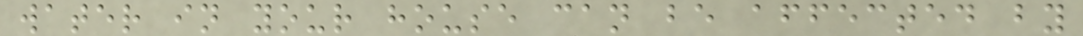water in your house can be affected by
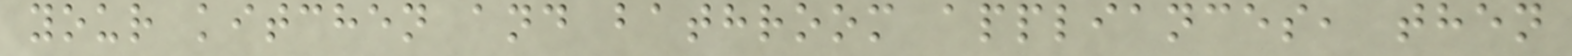your kitchen and bathroom appliances, then
